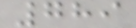789
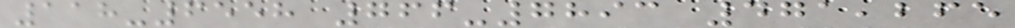118-6558 766-7893 471,265
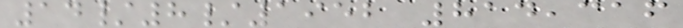14/8/1952 814,316
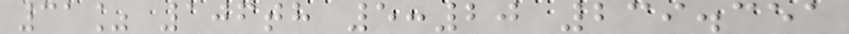31% 106th 5:20 239.351
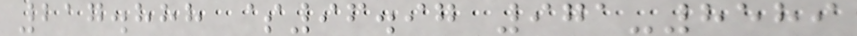217.888 $96.97 971-8589
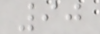90
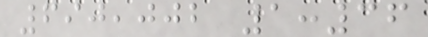690,002 1:36
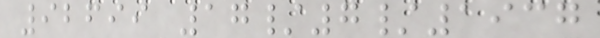92699 17/7/1937
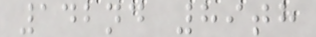142nd 89th
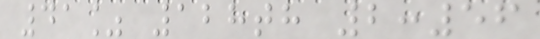41% 128th 2:56
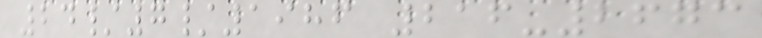24/7/1986 216-2673
